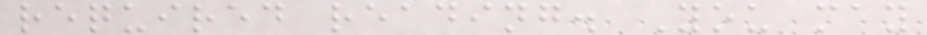required reading. You may
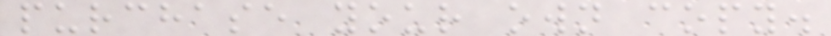purchase your own copy.
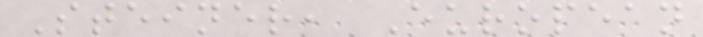Steiner, European
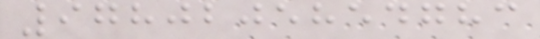9780205854783
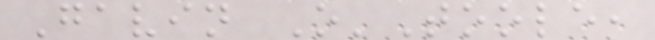Gavin O'Toole,
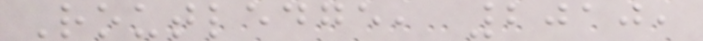Routledge, 2010,
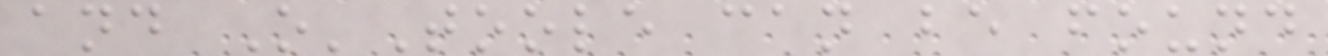and O'Toole can be found
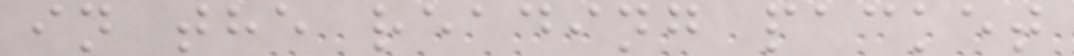in the reading packet
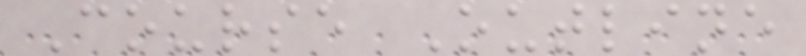Course Outline
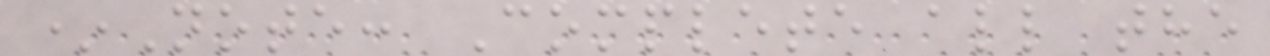*Note: Complete all the
